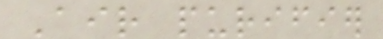Air purifier
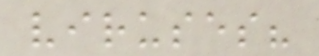viruses?
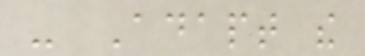- Adapt the
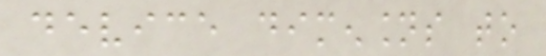device dimensions to
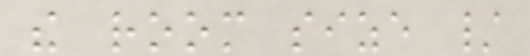the room size /
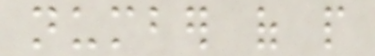number of people
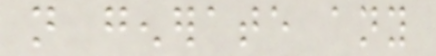not generate any
